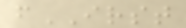fIRST
